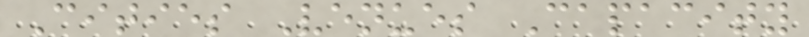Cities Venues Capacity
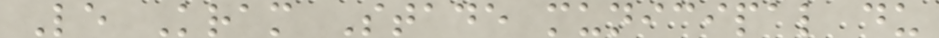Le Kram Stade municipal du
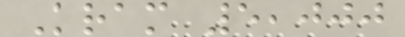Kram 5,000
